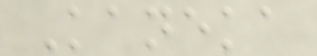Kaneka
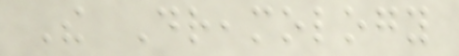The Dreamology
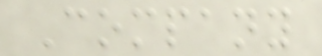Company
